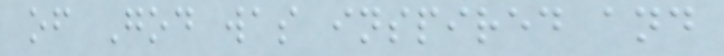of God was inspired and
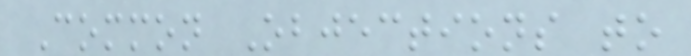Common Objections to
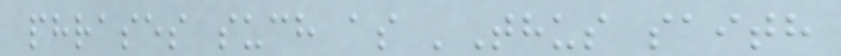phrases such as 'Thus saith
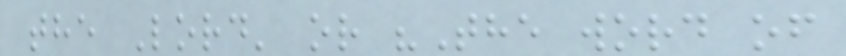the Lord' or "The word of
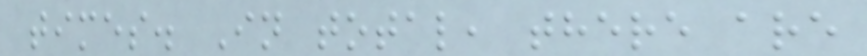times. In total, there are
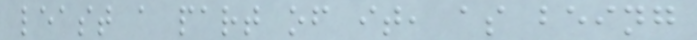least a part of it, as being
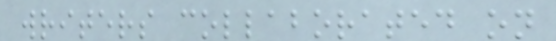writers collaborated on
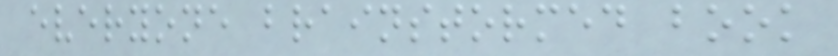everyone brainstormed book
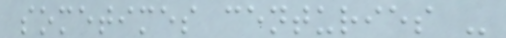sometimes centuries -
